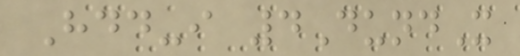Hdd-i 4DundX
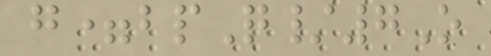g=bpQ/7O
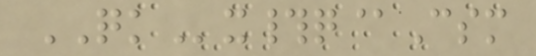QKx#q@Csm
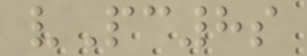vPc8s
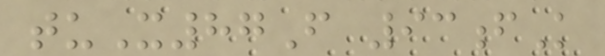tuX87F 93fK
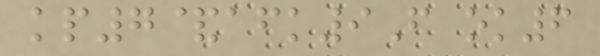kp7&afk9F ok6
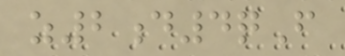z2d4qF
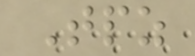Tpz
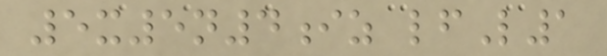5x5n4iz lfL1
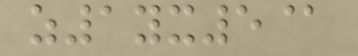z1yx5@
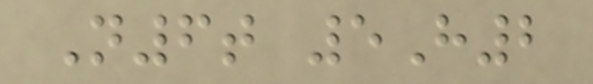N6t 5H2
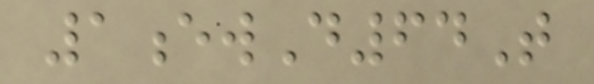1ewD64T
